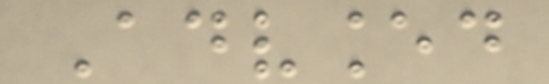Advanced
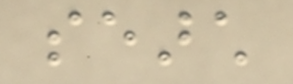search
